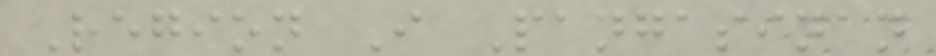Region I Pangasinan
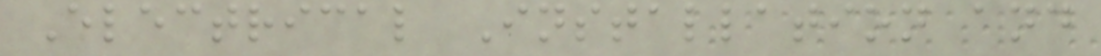Electrical Installation and
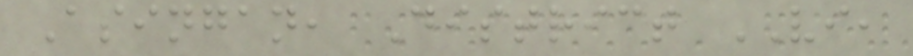Asingan, District VI,
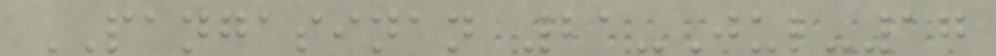PANGASINAN 21-Jul-17
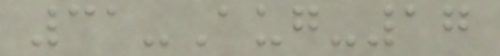31-Aug-17
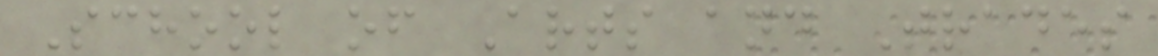School of Arts and Trades
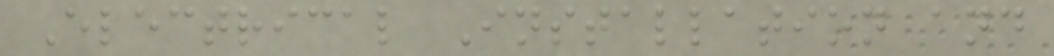Electrical Installation and
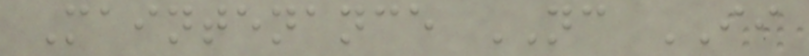Maintenance NC II
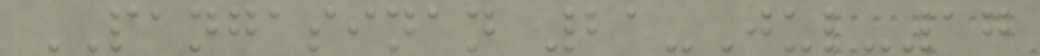PANGASINAN 21-Jul-17
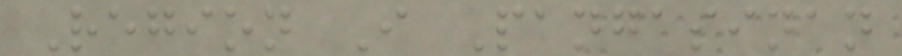Region I Pangasinan
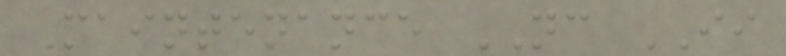Maintenance NC II
